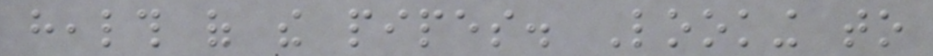health of the pipes. Looking to
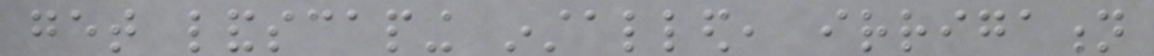get landscaping installed, irrigation
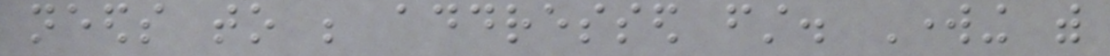needs to be addressed first. Working with
